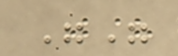""
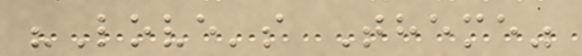"Love's Theme"
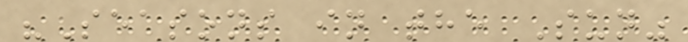"Seasons in the Sun"
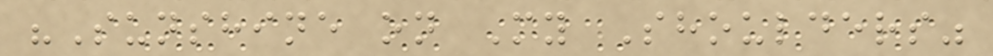"Sunshine on My Shoulders"
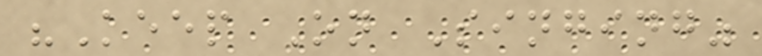"Keep On Singing"
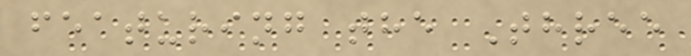featuring the Three
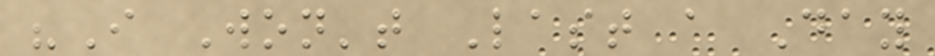"I Won't Last a Day
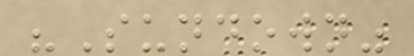"Sundown"
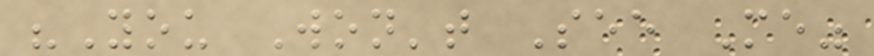"You Won't See Me"
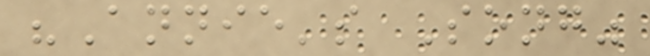"Annie's Song"
